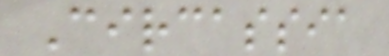Circassia
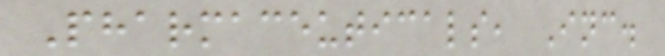Pharmaceuticals, Inc.
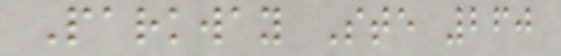Parkway Ste 260
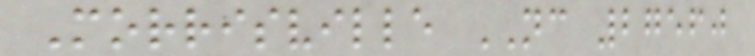Morrisville NC 27560
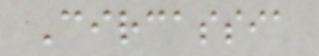Circassia
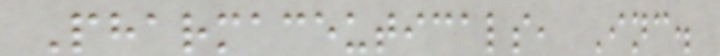Pharmaceuticals, Inc.
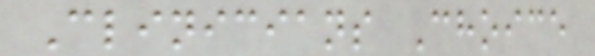Clinicians Choice
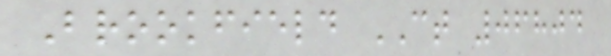Brookfield CT 06804
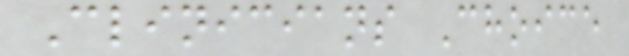Clinicians Choice
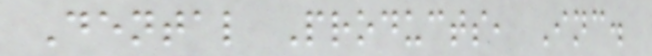Dental Products, Inc.
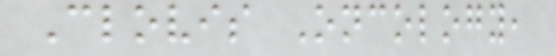Clovis Oncology,
